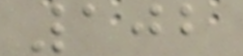102
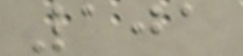101
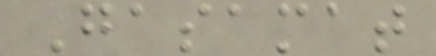Gasamat
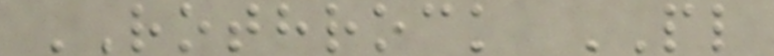ROTHROCK PL
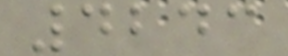4243
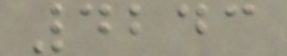4243
